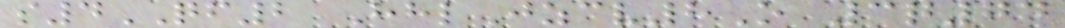s4QF2 HhlJzcv8O 3q74
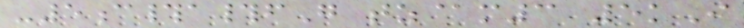-5c#a#fG tz@m3 5kI
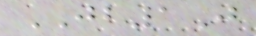JB1J
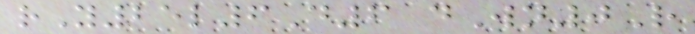rY25l6D6 dWn0R
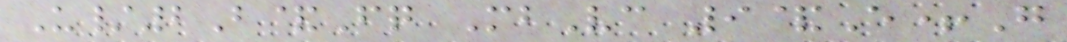U/2B&Fq MbVc 9&E+G
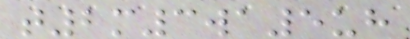t2m3wa5uh
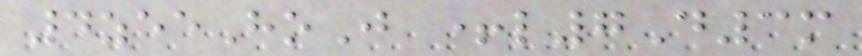4zeeHoJ +l7D3m
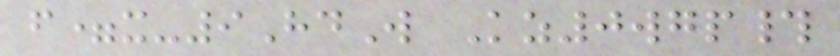f=x-9HdW Kz0wgp#
